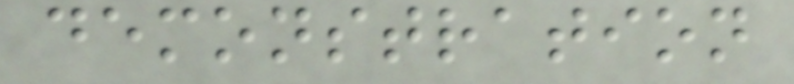demonstration
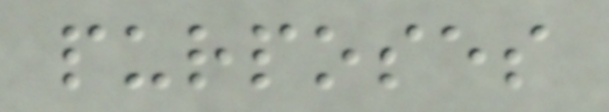purposes
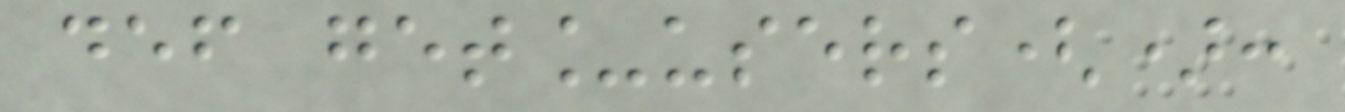def get_users():
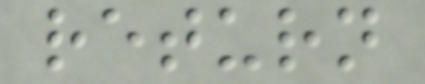return
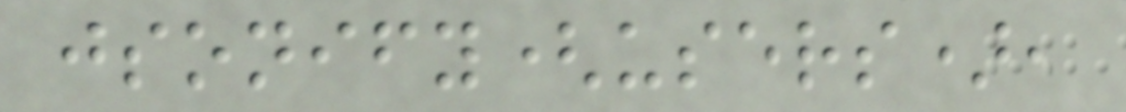jsonify(users),
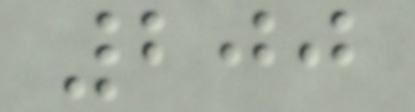200
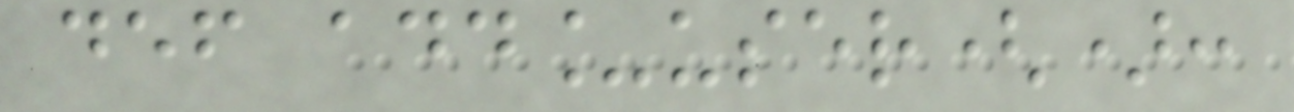def add_user():
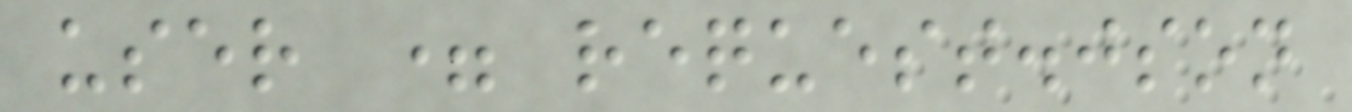user = request.json
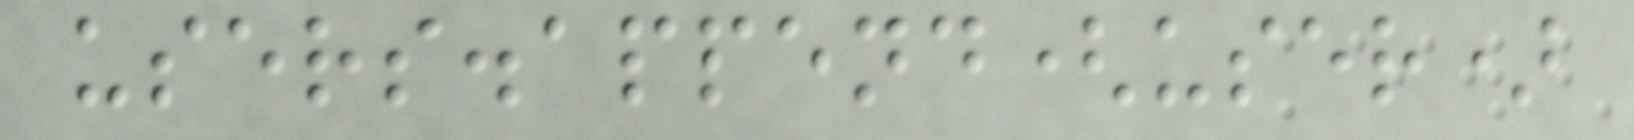users.append(user)
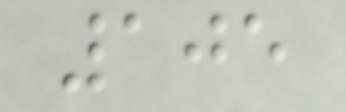105
